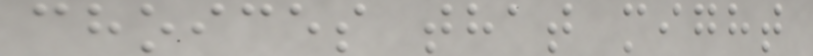choices that might
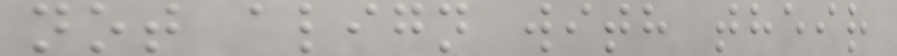not align with their
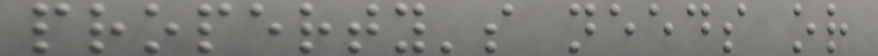property's needs or
